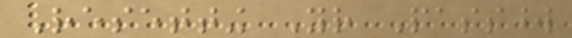Resetting Your Password
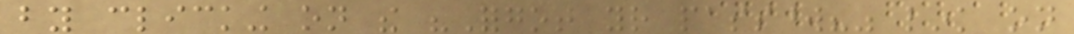by clicking on the "Forgot your password?" link on
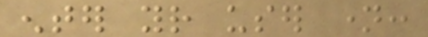enter your user name:
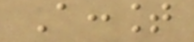Account
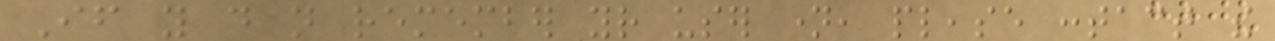If you do not remember your user name, please contact the
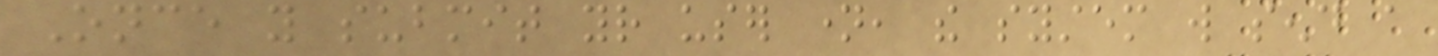Once you submit your user name, the system will send a
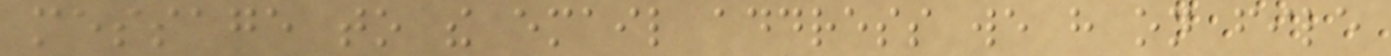message to the email address we have on file
